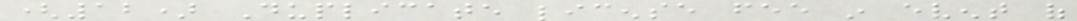(12) Duplicate license fee in event of
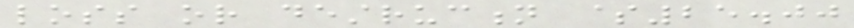loss or destruction $25.00
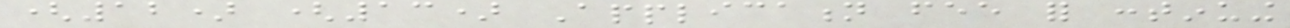(12) (13) Application fee for continuing
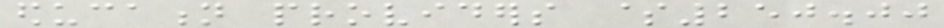education providers $250.00
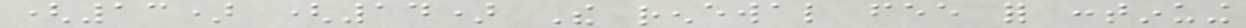(13) (14) The renewal fee for continuing
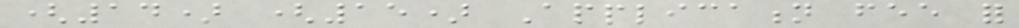(14) (15) Application fee for
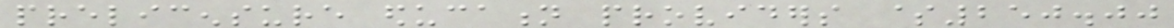prelicensure education providers $250.00
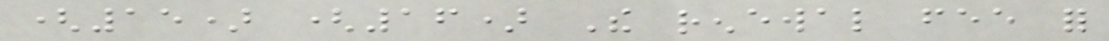(15) (16) The renewal fee for
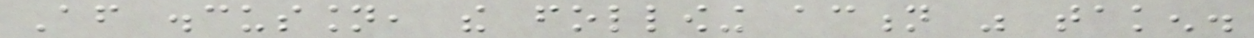After discussion, the following action was taken.
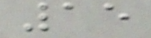15
